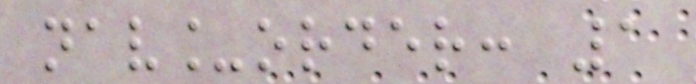nav_order: 1
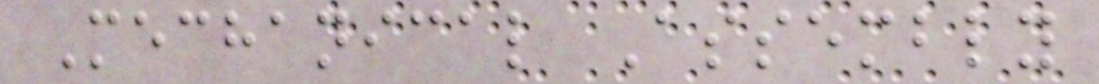Mechanical Assembly
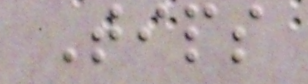Tips
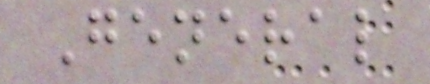General
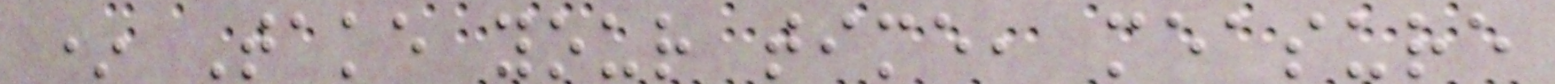* Take your time, measure
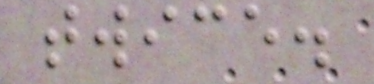twice.
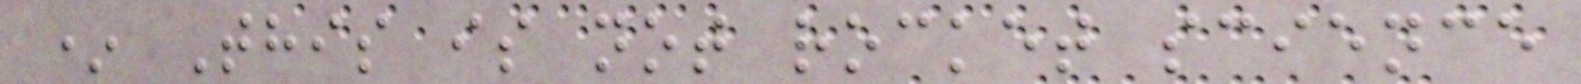* This is not rocket science
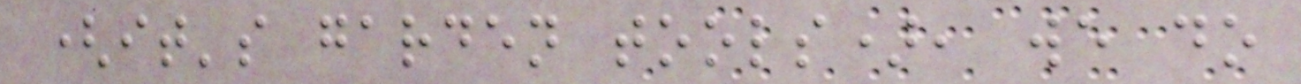(it's garden tools), we do
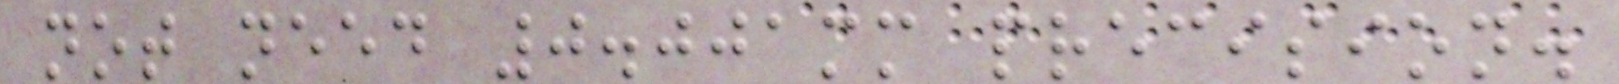not need 0.001mm precision.
